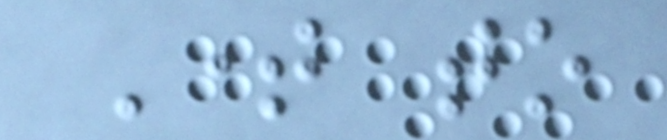Time to
